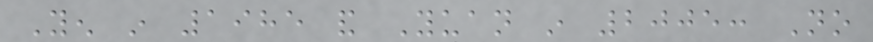Yen in 1985 and Yuan in 2005: No
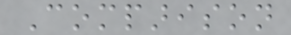Comparison
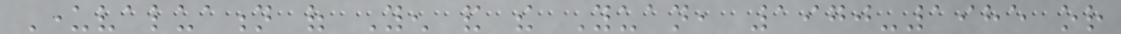Undervaluation of Yen and the Yuan, 1970-1985 or
